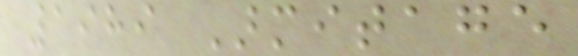1989 Armitage
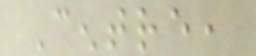Centre,
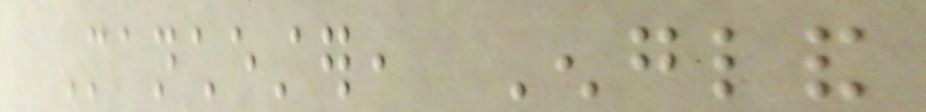Manchester, England
